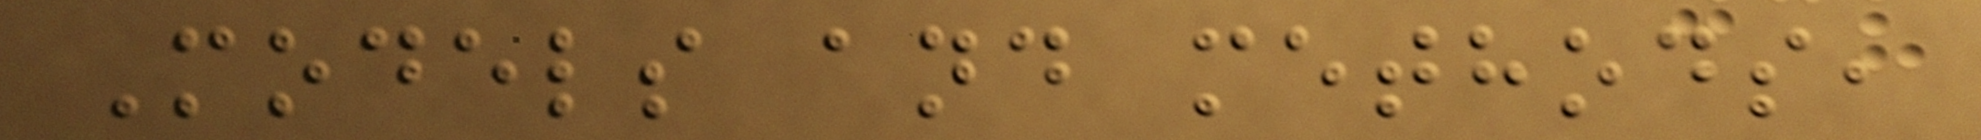Models and methods,
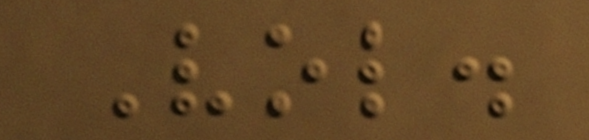Vol.
